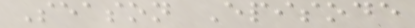Season Episode
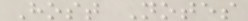Host Notes
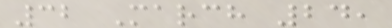32 March 24,
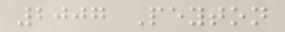2007 Peyton
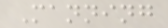Manning
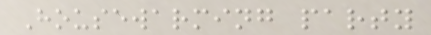Housewarming party
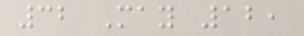32 May 12,
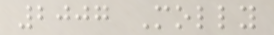2007 Molly
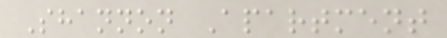Shannon Apartment
